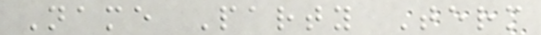Name Party Term
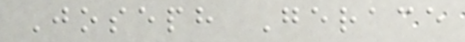Joseph Gerace
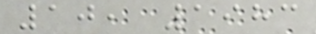10, 1983
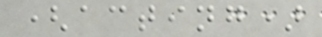(acting)
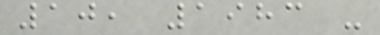10, 1983 -
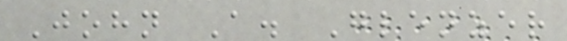John A. Glenzer
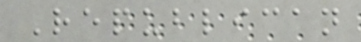Republican
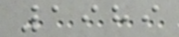1989
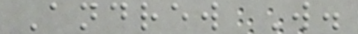Andrew W.
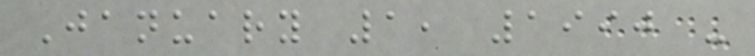January 1, 1990 -
